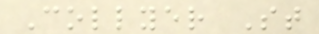Collyer St
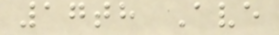17th Ave
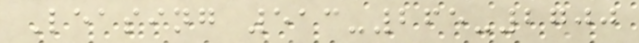Leasing 513-265-2700
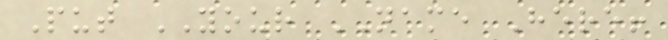Put YOUR NAME Here!
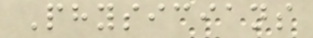Physicians
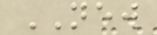NEW
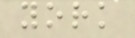york
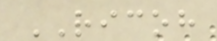RICOH
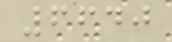6640
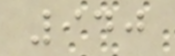940
